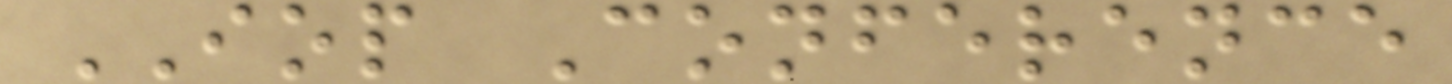IOP Conference
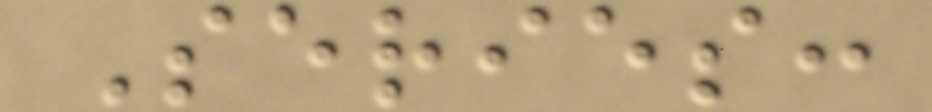Series:
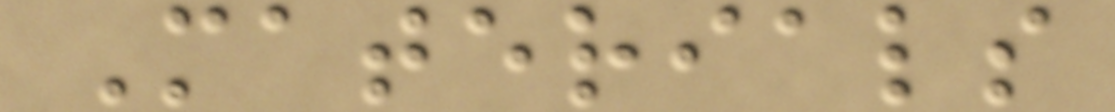Materials
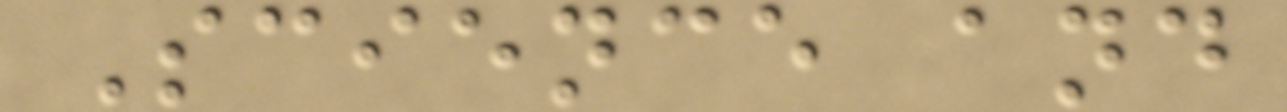Science and
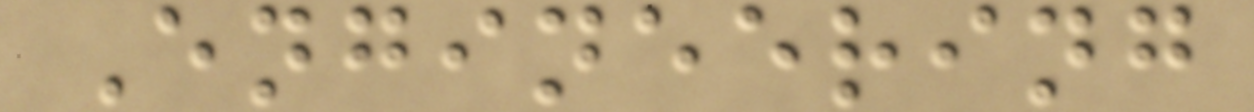Engineering
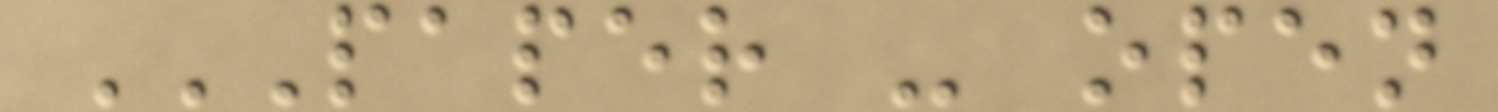PAPER - OPEN
